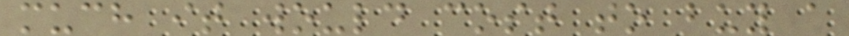much it would cost to buy a
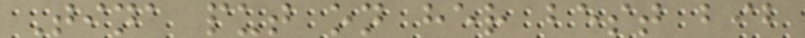Tina put on her best bib
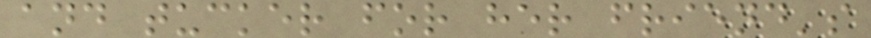and tucker for her friend's
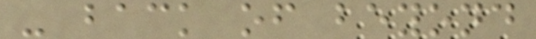- back of beyond
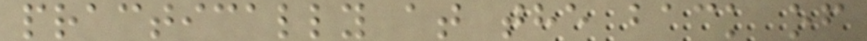practically at the back of
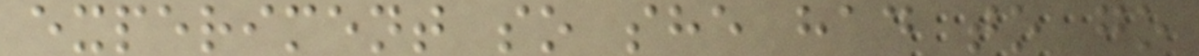experiment so she had to go
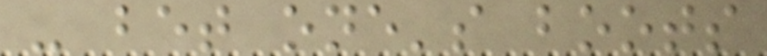- bet one's boots
